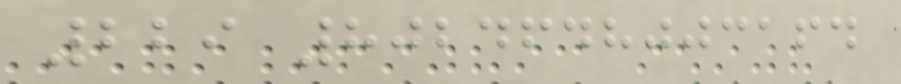229 8024648003164
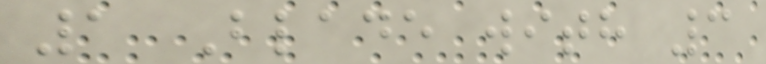1 Blade with 3
